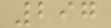297
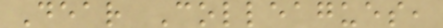Dear Colleagues,
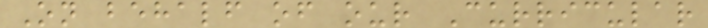On behalf of our Curricular
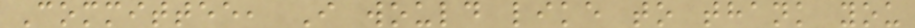Committee, I would like to thank you
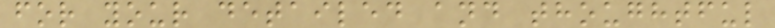for your detailed and thoughtful
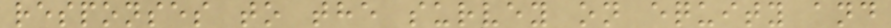responses to the survey on equity and
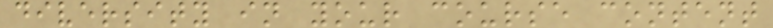diversity in your course content
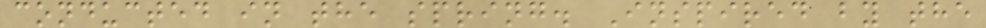conducted in the spring. Inspired by the
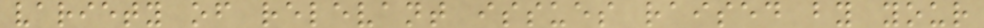variety of relevant issues raised by your
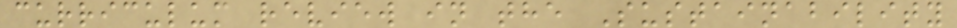curriculum review in the Sustainability
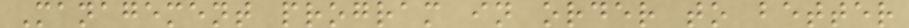Management program in order to better
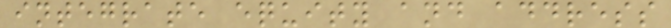integrate equity and address
